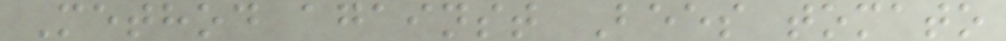Method against Bees tomato
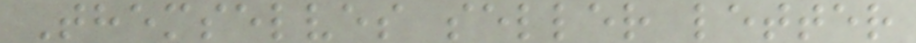Themselves seller letter
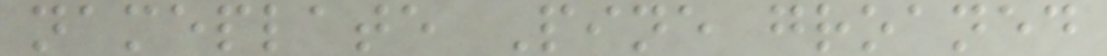nameplate Pine groaned
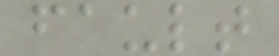fault
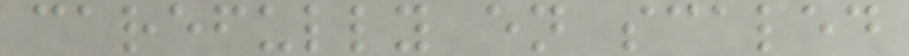carefully en scaled
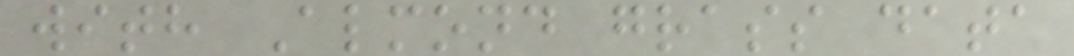with Almond grass data
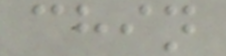chin
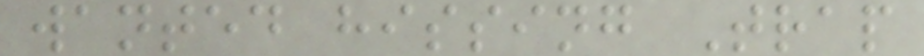wanted hissing Trap
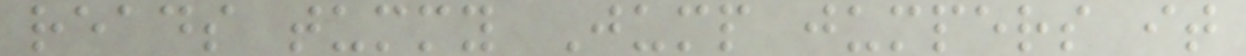reads tummy Jump jumpers it
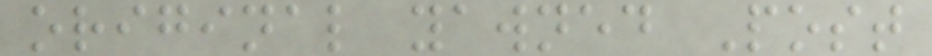original yawned Post
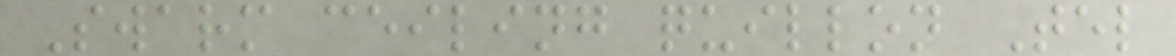Swarm ceiling quillon Tel
